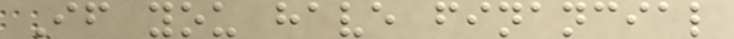If you have financial
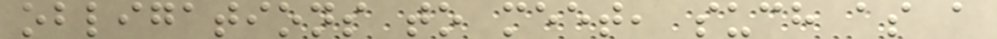obligations to meet, such as a
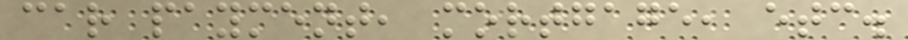car payment, mortgage, etc.
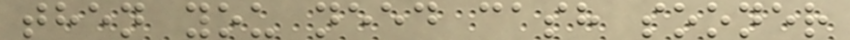then you need cash sooner
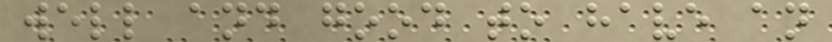well and good to have an
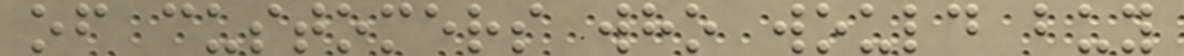of customers who would buy
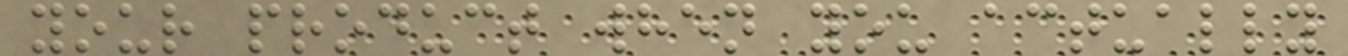your product when you actually
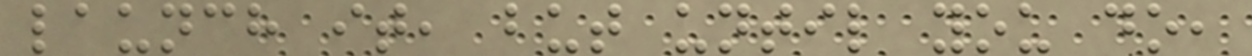launch it, but until you do,
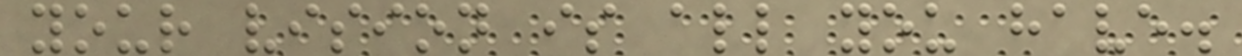your vision is all you have.
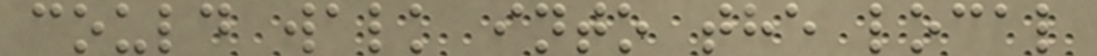could walk into the local
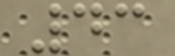43
